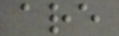are
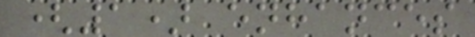(1) enhances
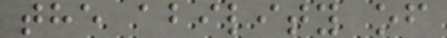the ability of
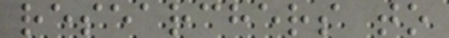researchers to
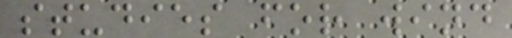studies for wind
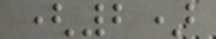(2)
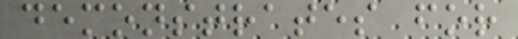demonstrates for
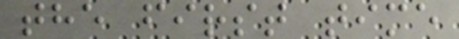the first time
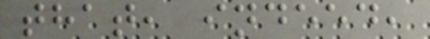that, indeed,
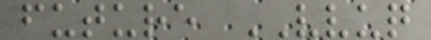future VVUQ
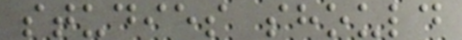studies should
